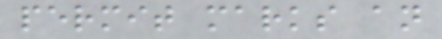permit marks an
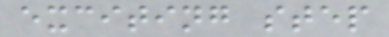exciting step
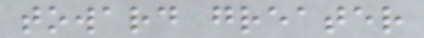toward greater
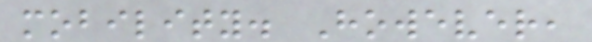mobility. However,
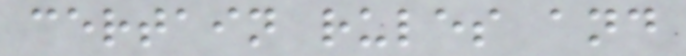certain rules and
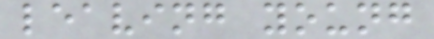leaving young
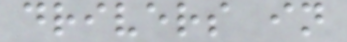drivers in
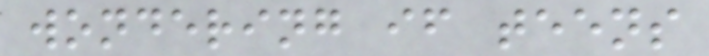wondering if teens
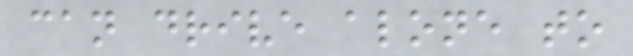can drive alone to
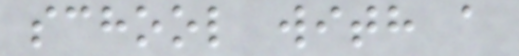school with a
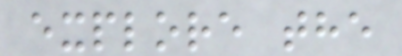explore the
